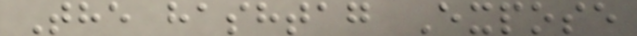The hashtag Expose
